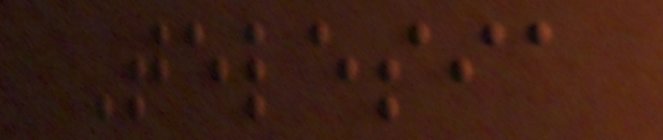Telesia
